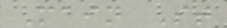Main St
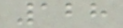128
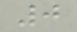0
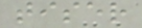tiser
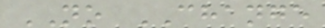NO CHANGE
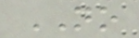NO
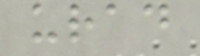urad
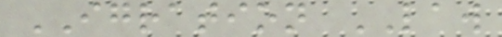IGRATION LAW
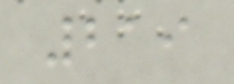219
